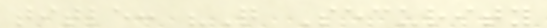title: "Q Security
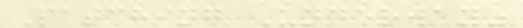Patching Underway"
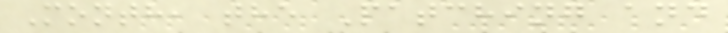Month, the Patching and
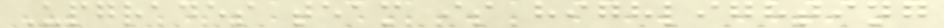Upgrades team is highlighting
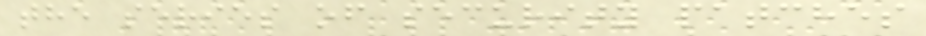the series of security patches
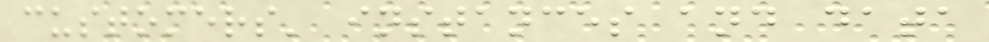customers' instances and data
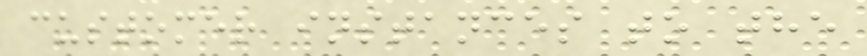customer instances to the
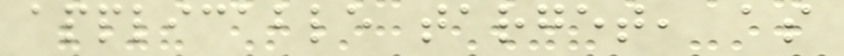applicable target, as
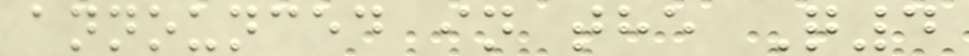announced in the Q4
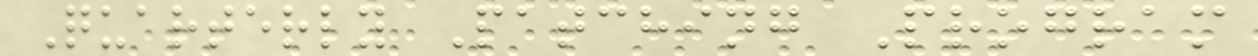Quarterly Patching Program
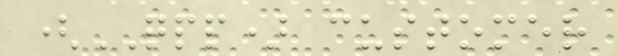(QPP) customer
